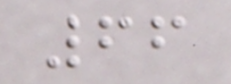66
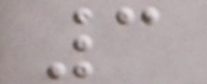3
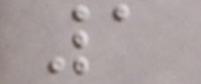1
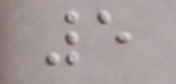5
